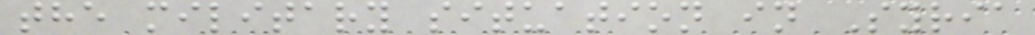the military situation in Syria
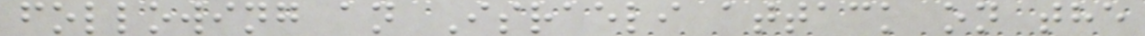following an Israeli attack on the
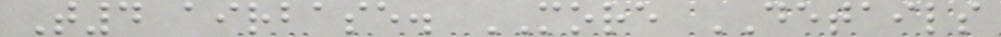T4 airbase. MORE DETAILS
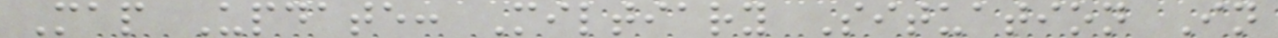Map Update: Miltiary Situation In
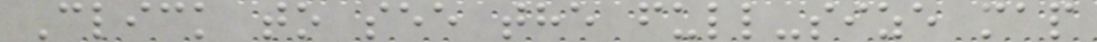Click to see the full-size map
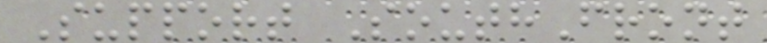Support SouthFront
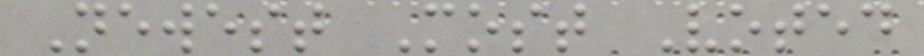Newest Most Voted
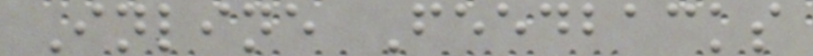Inline Feedbacks
